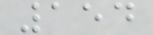154
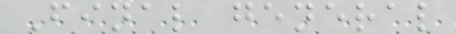Final general
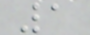1
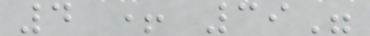4 + 39"
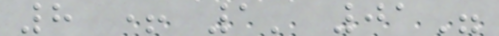8 + 1' 01"
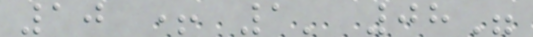10 + 1' 08"
